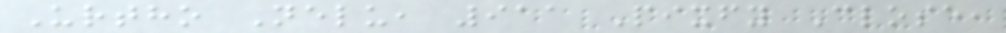Urtho Nelu, 911 Pixfy Close,
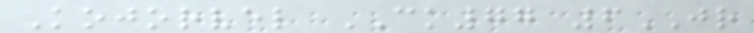Kojorvel CK77 6JR
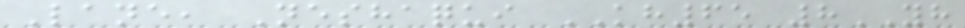Lane, Neshaqui KH65 8YH
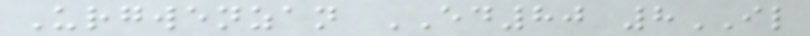Urgwenzan ED80 8IL
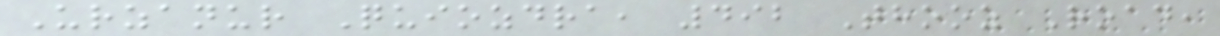Urzanur Quiozdra, 492 Thooz Road,
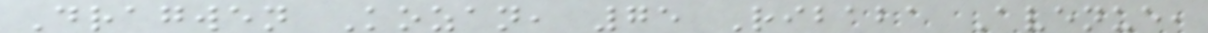Dragwen Kozan, 75 Ribaba Avenue,
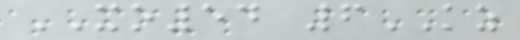XO54 6KZ
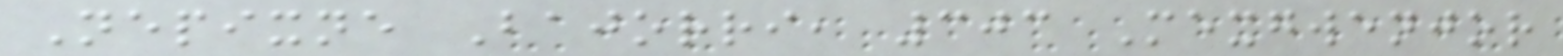Nepixne Bajorri, 303 Mexgwenjor
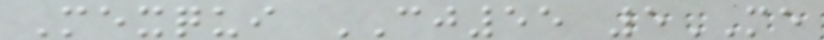Mexqui CJ55 5ME
